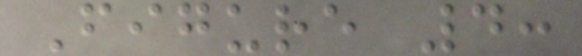Figure 4:
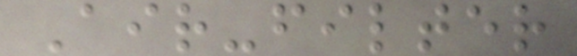Air-filter
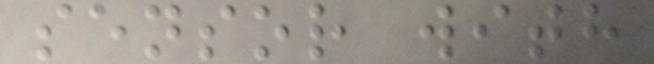sensor with
